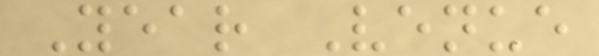Year Venue
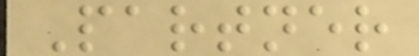Partner
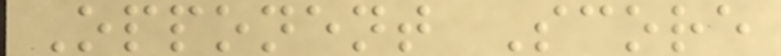Opponent Score
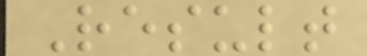Result
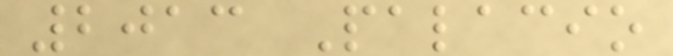2013 Palacio
